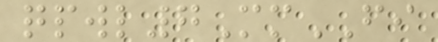qpwl7MmFI
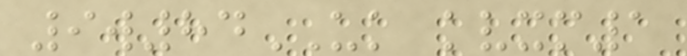9w84UK kvxm1
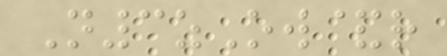N3zOw&r
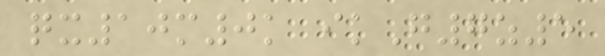qx10m0k ikG7z5
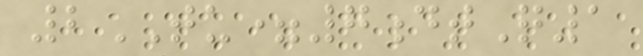2TU=7dtQ1
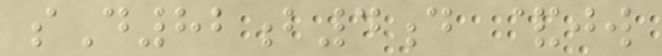sD82b4d &jw
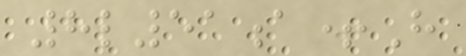8l51a+H
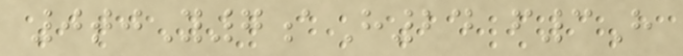0tjY7aH24 f3H
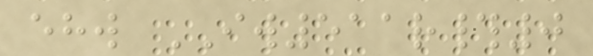ehw IW511r#0
